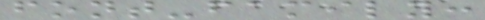font-family:
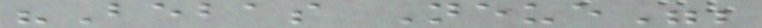"Bebas Neue";
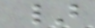}
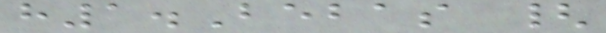h1.Bebas {
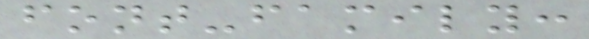font-family:
